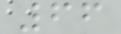66
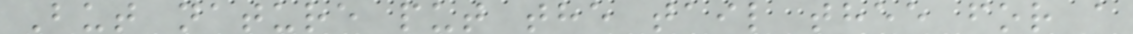But nature put the tail thee for a
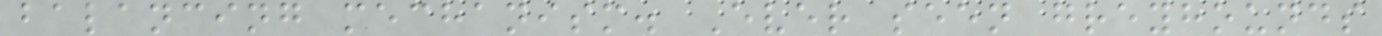balancing mechanism. Ever seen greyhounds
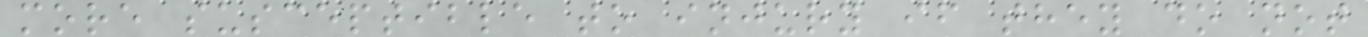more susceptible to injury if they do not
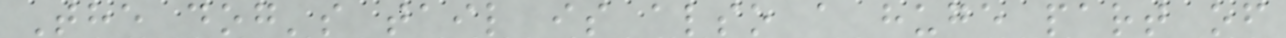The dog's tail is also a huge part of
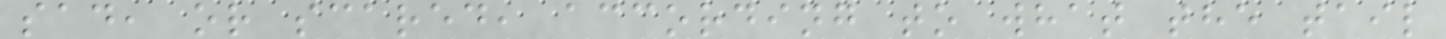sad, or scared, according to what the tail
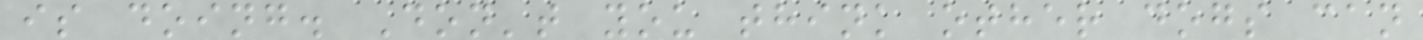is doing. Don't you think other dogs can
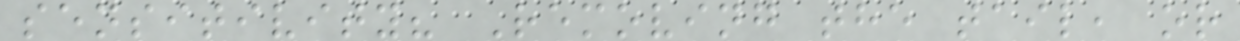sensitivity? Removing the tail, or
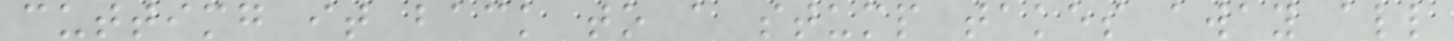cuttimg it back to a stump takes away all
